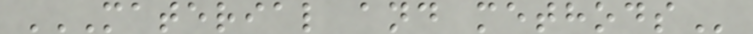MATERIAL AND METHODS
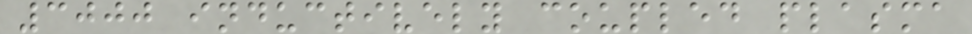3000 inductively coupled plasma
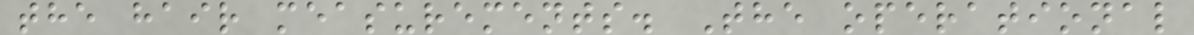the hair measurements. The operational
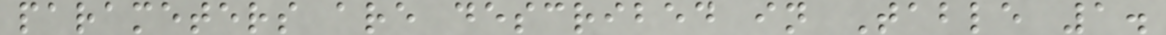parameters are described in Table 1.
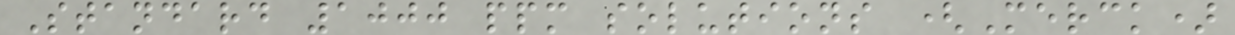Standard 1000 ppm solutions (Merck)
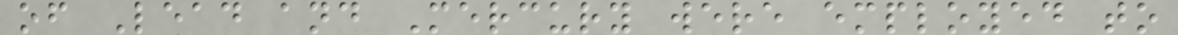of Lead and Mercury were employed to
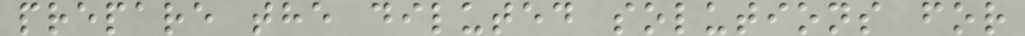prepare the diluted solutions for
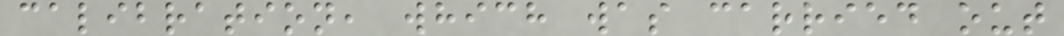calibration, which was carried out
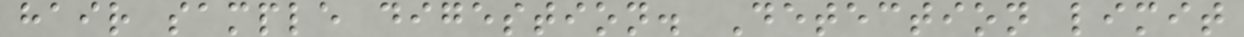hair sample digestion. Detection limit
